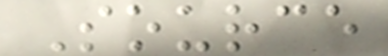Source
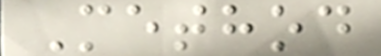Method
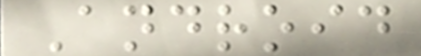Android
